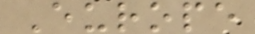Europe
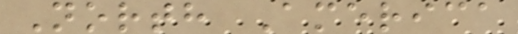North America
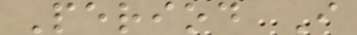Period I
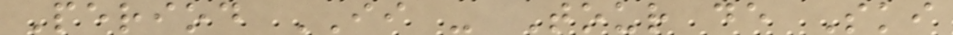Period II - Tour de Ski
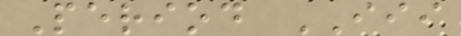Period III
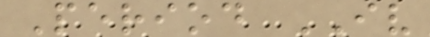Period IV
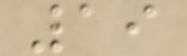19
